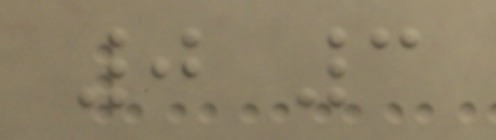0 3
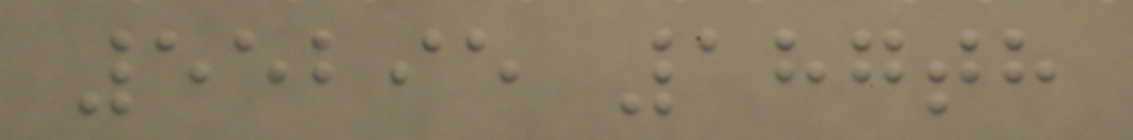55295 187th
